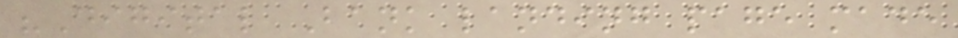"Digital Bank landing page made
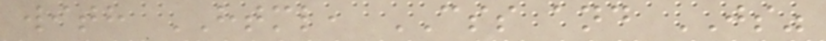with HTML, CSS and JS"
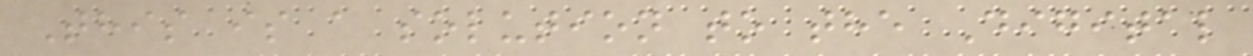This is a solution to the Digital
